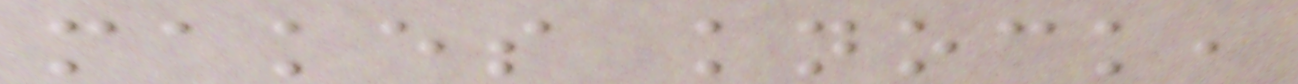makes knock,
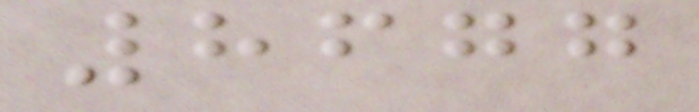8677
